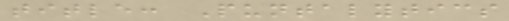title: Puntalytics
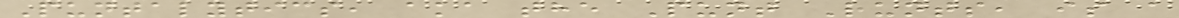Puntalytics, aka the Punt Runts, is a
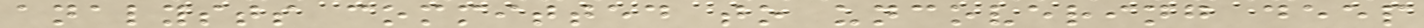analysts committed to uncovering deep
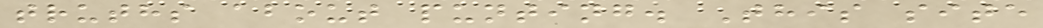truths about punting. This site
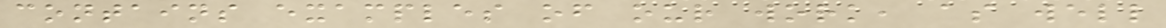contains examples of our work, as well
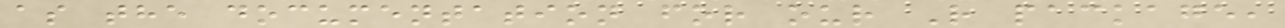as the documentation for our R package,
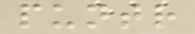puntr
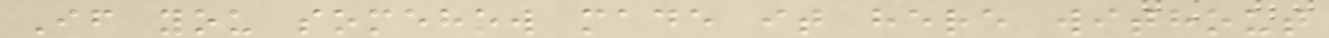If you somehow made it here without
